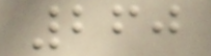260
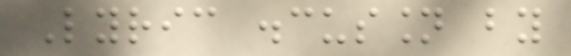Lyric discussion by
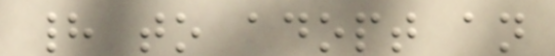had to adopt an
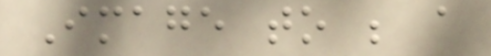Image to be a
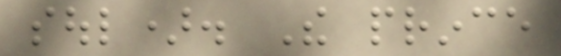soul). The prince
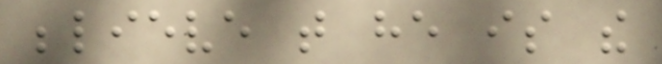believe that he is the
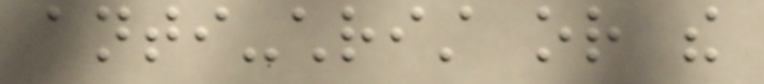anti-christ or the
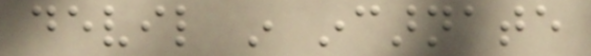devil in incarnate
